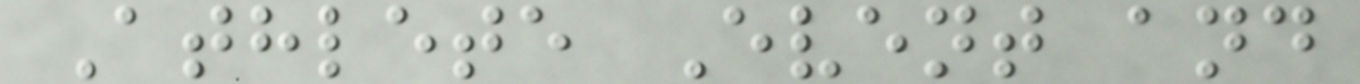Athlete Event and
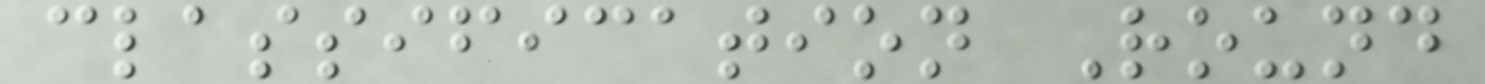classification Round
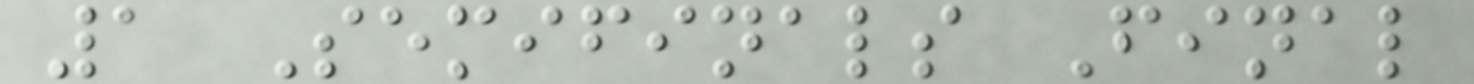1 Semifinals Final
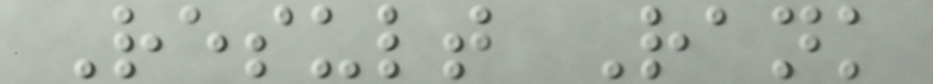Result Rank
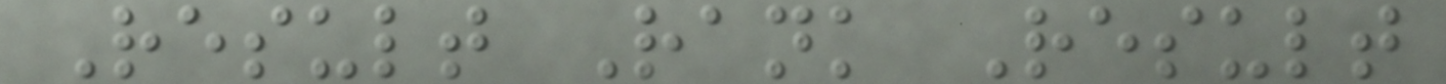Result Rank Result
